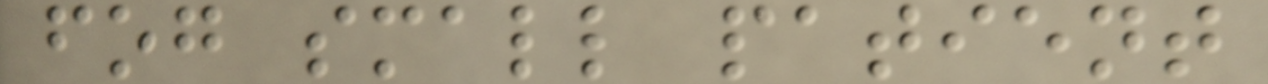fog small patient
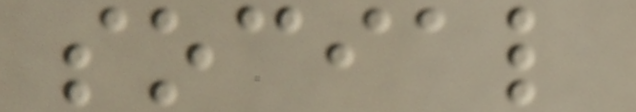social
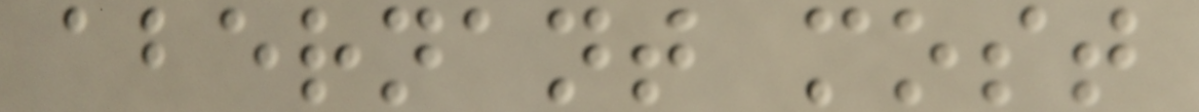abernant most
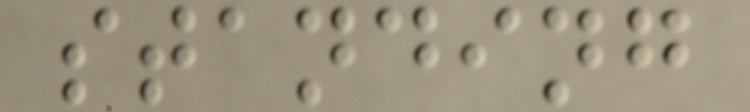standing
